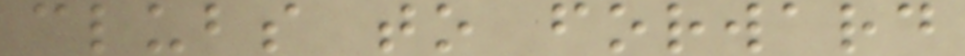clubs to forward
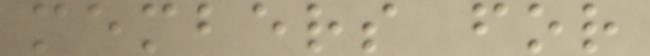members for
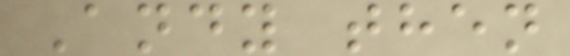Andy then
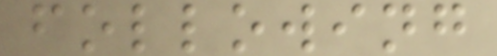following
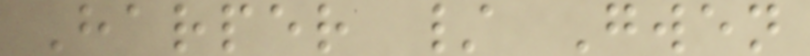Harper / Gwen
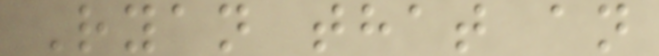Ryan that an
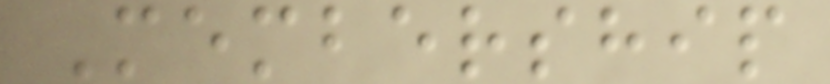Membership
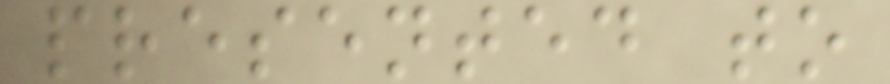presented to
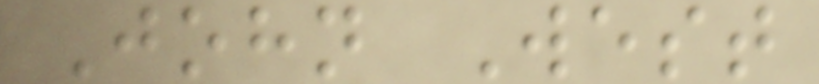John West
